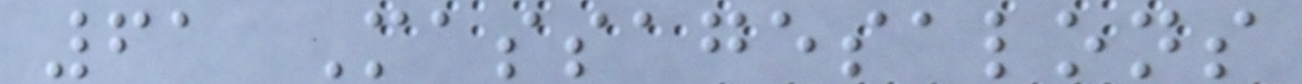61 Massagesalons
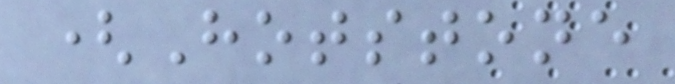(Hotstone
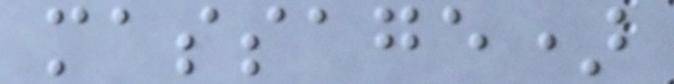massage)
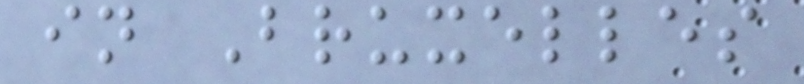in Bruxelles
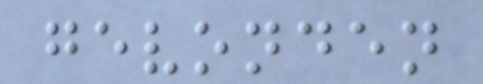gevonden
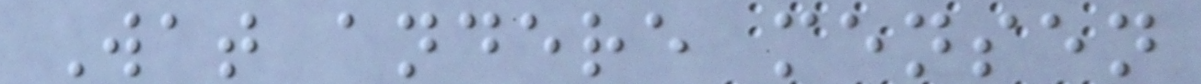Wat andere mensen
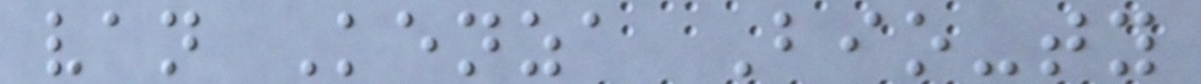van Kenza Bio-ty
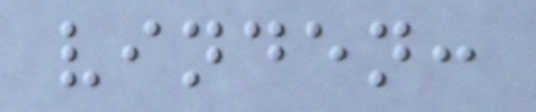vinden:
